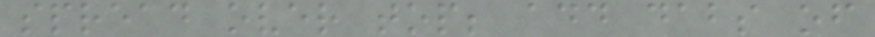spread over top; add dabs of
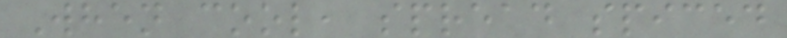When cool, spread spiced
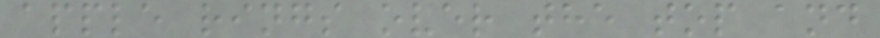apple rings over the top and
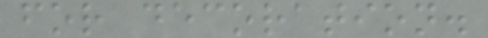for decoration.
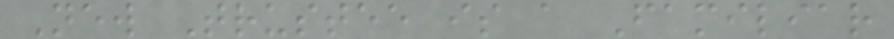New Trustee is a Familiar
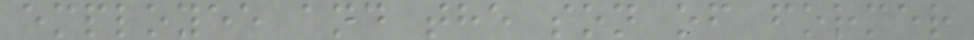employee and the son of former
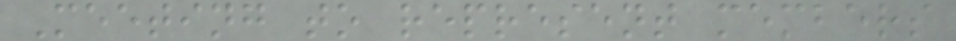Meeting to represent members
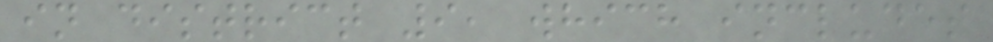in district 9, which includes
